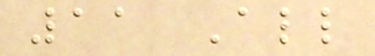11 All
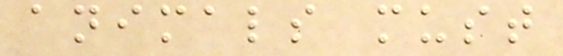animals must
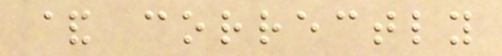& correctly
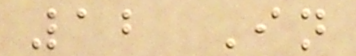12 In
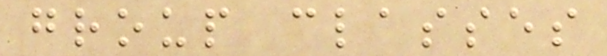group classes
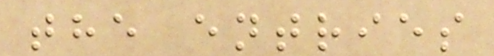the entries
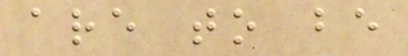are to be
